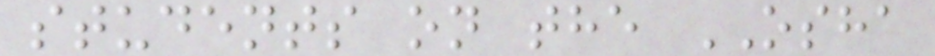students on the OSHA
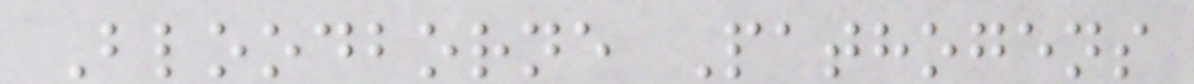Bloodborne Pathogens
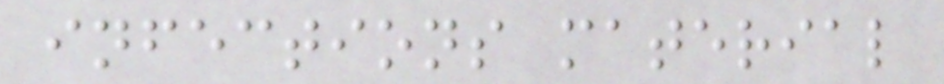infections material
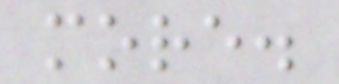more.
